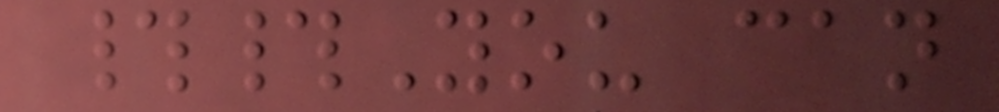##You can
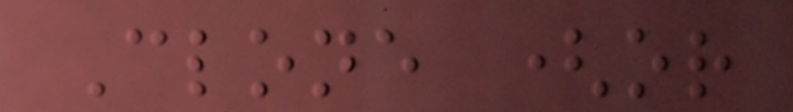Clone (or
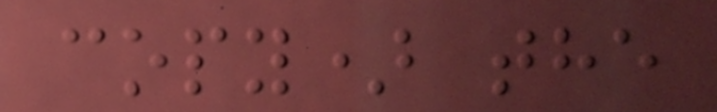copy) the
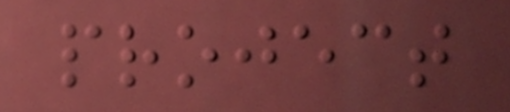project
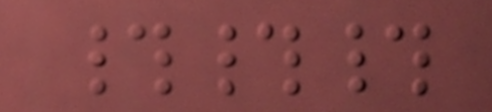###
